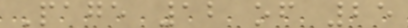Page 12 of 25
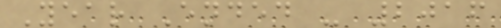Year Ended - 2016
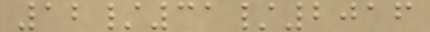12/31/2016
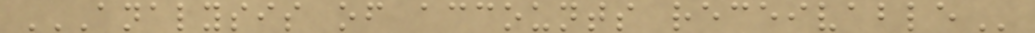ANALYSIS OF ACCOUNTS RECEIVABLE
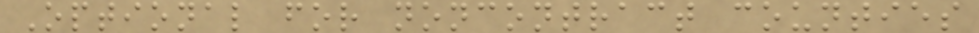Optional for noncontract counties
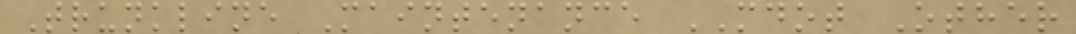Trunkline Maintenance MDOT Other
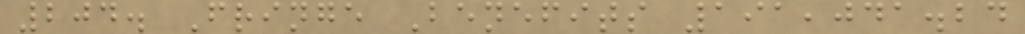204. Fringe Benefits 191,041.24
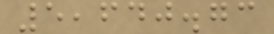5,640.73
